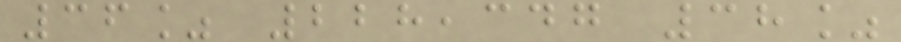36% 228,347 38%
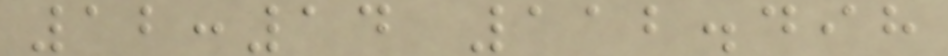12:14 112.498
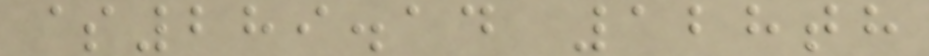$289.14 128th
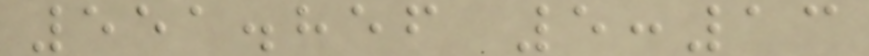551.856 5:13
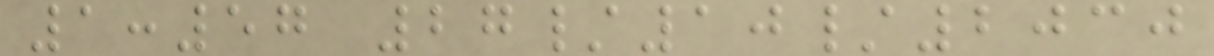1:57 27/10/2030
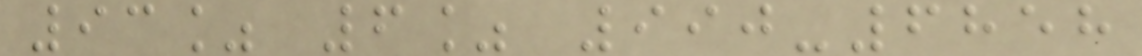93% 6% 990-6858
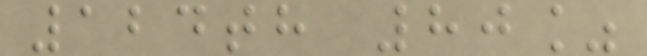124th 80%
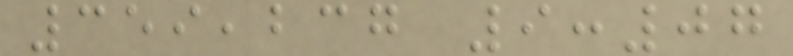359,237 9:07
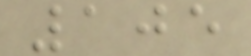105
